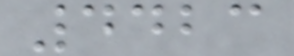4423
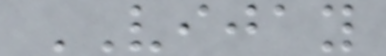VIJAY
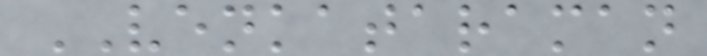VENKATARAMAN
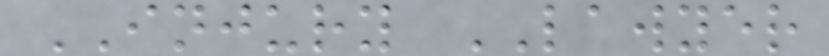INJURY LAWYER
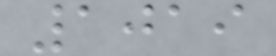1019
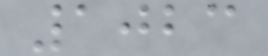1023
